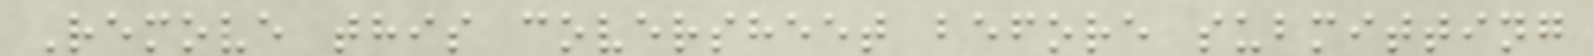Remove this coversheet before submitting
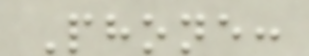Phone:
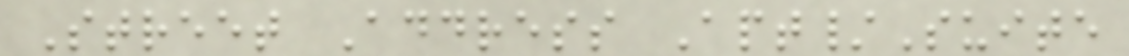Street Address Apt/Suite
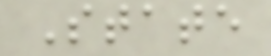State
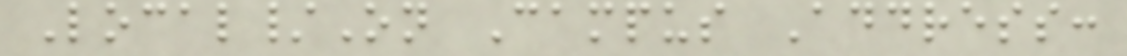Local/On Campus Address:
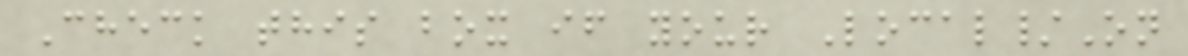Check this box if your Local/On
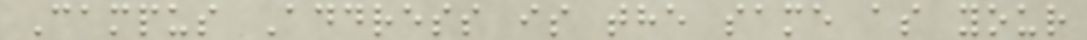Campus Address is the same as your
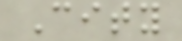City
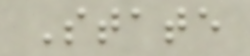State
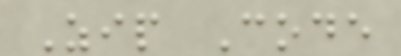Zip Code
